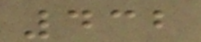432
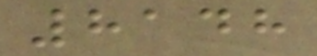8148
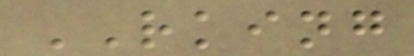RKING
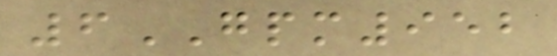6GPM952
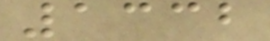1332
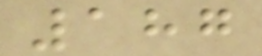187
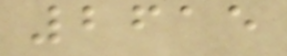2615
